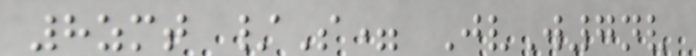8zmt /S= JvW7nv
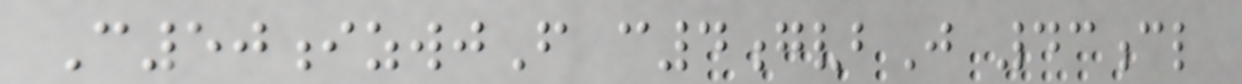C50izwjF c4gvbJ 43cl
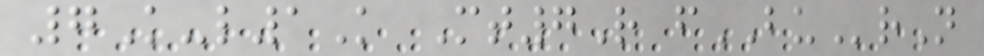7K-l1K Mt7R fBUrN
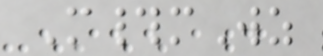M#mWz
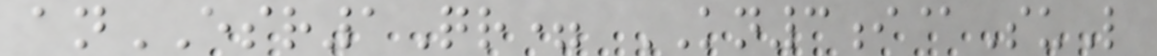anESR1Qr= KN3i@SuL
